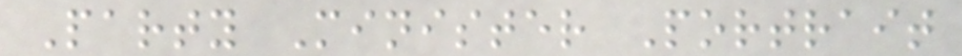Party Minister Portrait
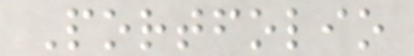Portfolio
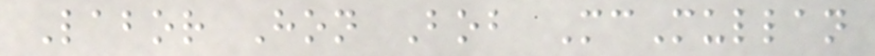Labor Hon Bob McMullan
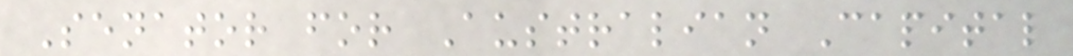Senator for Australian Capital
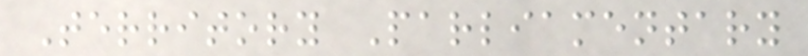Territory Parliamentary
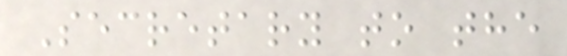Secretary to the
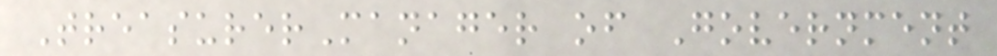TreasurerManager of Government
